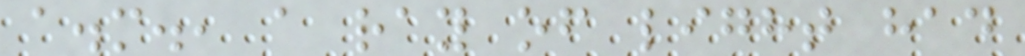a.m., a ray of light had
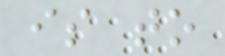is to
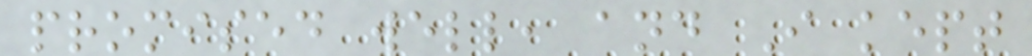promised well, and I kept
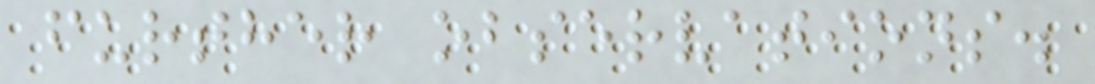further observations.
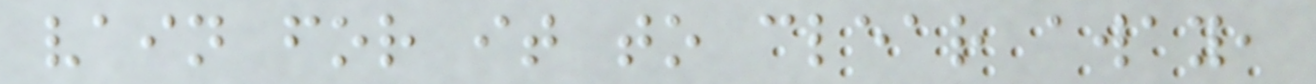vain for it to clear away,
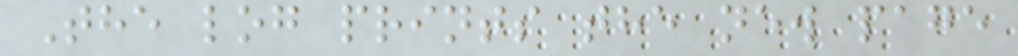The log prints the new page
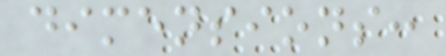dimensions:
